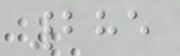285
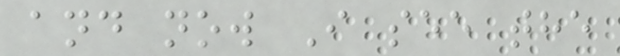and now I see the
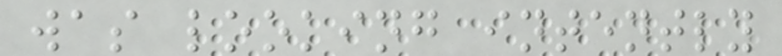was looking intently
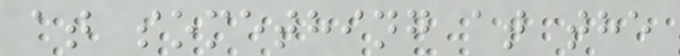at something at the
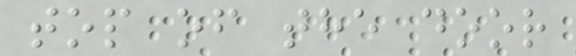top of the door
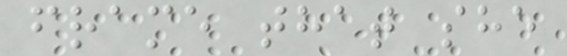frame that she
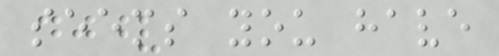seems you have
